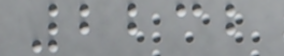2232
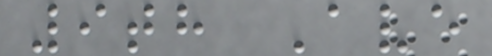9th Ave
